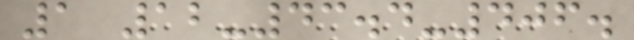1 12-43.4-406.
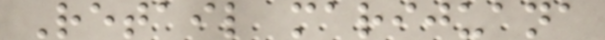Retail marijuana
